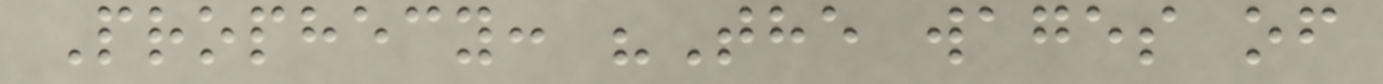Prophecy: "The wages of
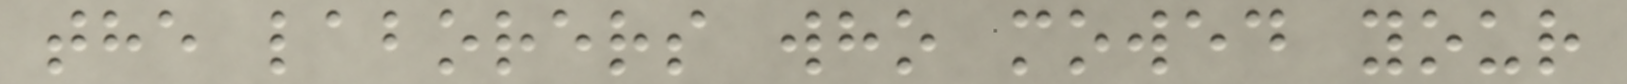the laborers who mowed your
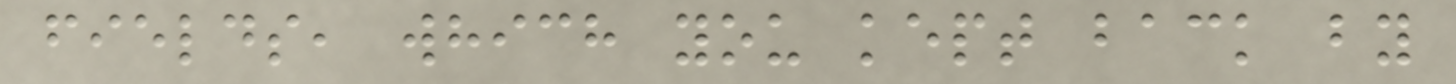fields, which you kept back by
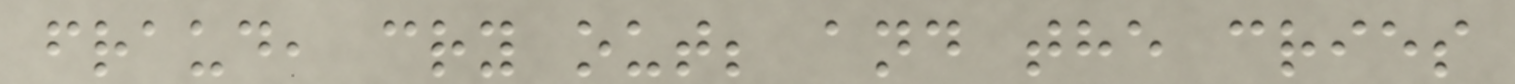fraud, cry out; and the cries
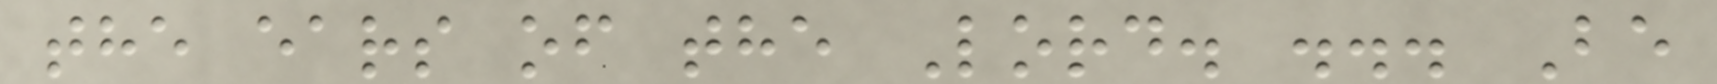the ears of the Lord. ... Be
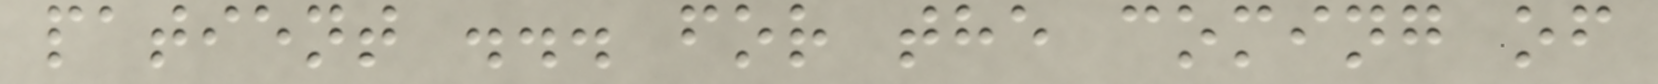patient ... for the coming of
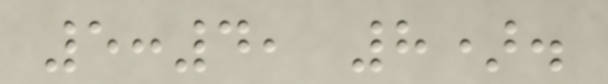5:4, 8).
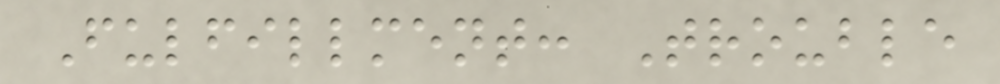Fulfillment: Trouble
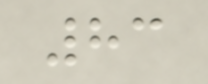83
